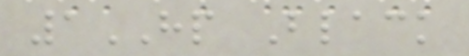1HP Black
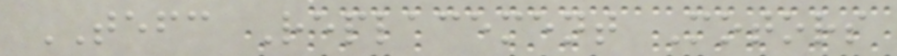TEFC Replacement Motors
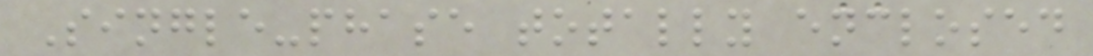Single-phase totally enclosed
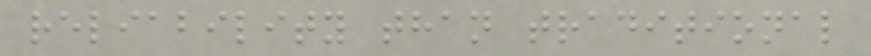reliability than traditional
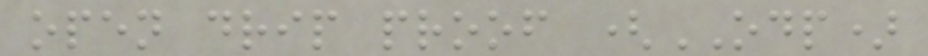open drip proof (ODP)
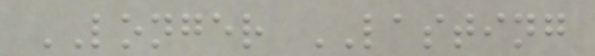LONGER LASTING
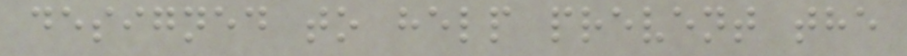designed to help prevent the
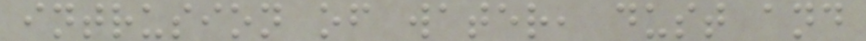intrusion of water, dust and
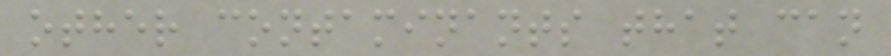other contaminants that can
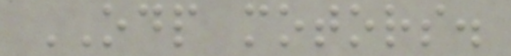ODP motors.
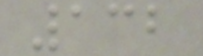132
